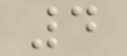4
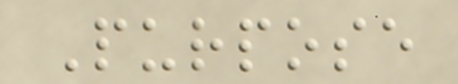Purpose
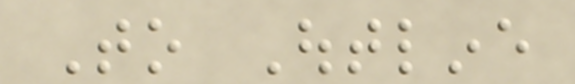To Outline
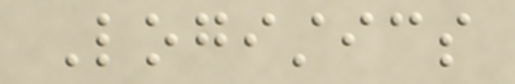Logistics
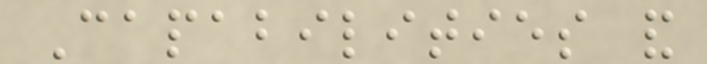Capabilities and
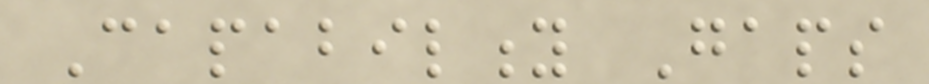Capability Gaps
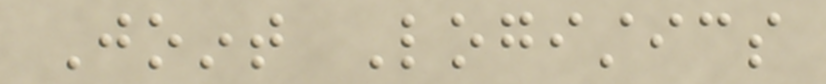Joint Logistics
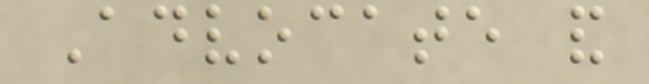Advocate and
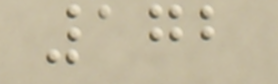172
